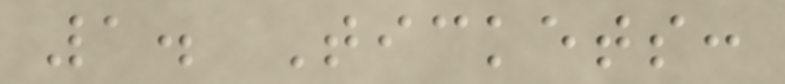1. Tickets:
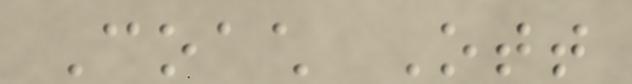Coach Ott
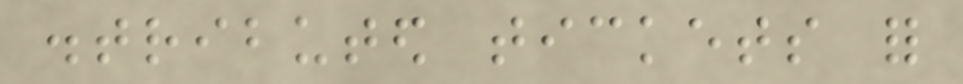distributed tickets for
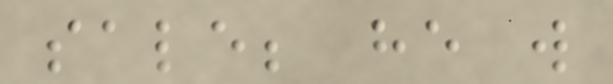sale; he will
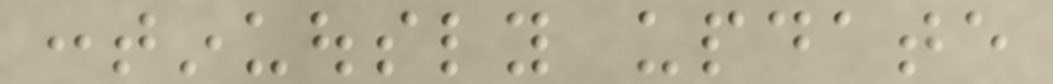continuously update
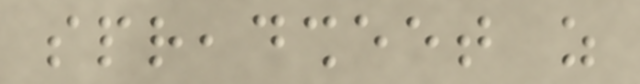spreadsheet as
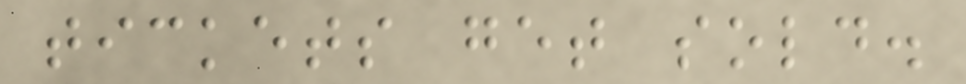tickets get sold.
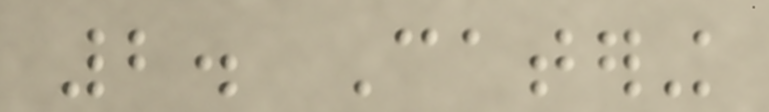2. Catering
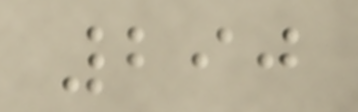290
